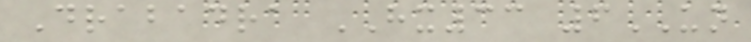Drabadra HX33 6UN
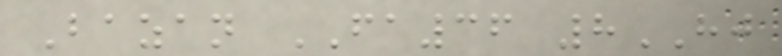Bazan FA36 8HJ
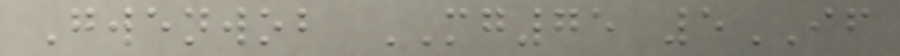Gwenwob MG75 5IF
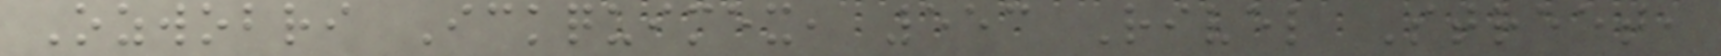Ozwobri Ickquimex, 553 Rivel Street,
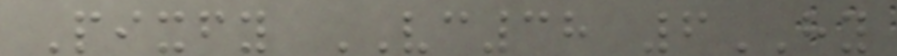Pixfy VC38 6HY
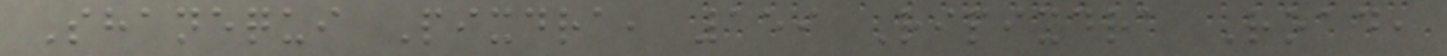Shanequi Pixdra, 159 Ripixdra Road,
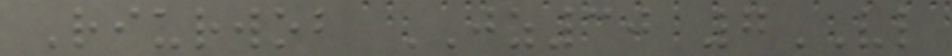Riurwob JZ30 7VL
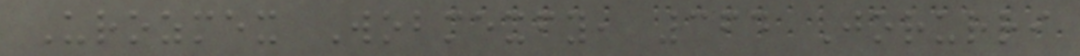Urozmex Wobmexfy, 364 Jorurri
